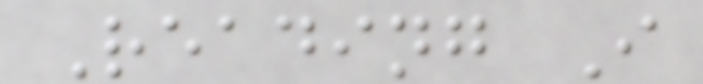Reading I
